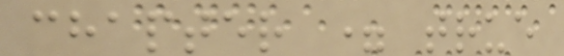chapter = true
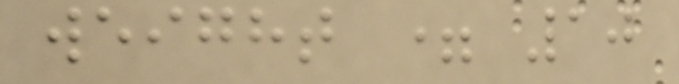weight = 10
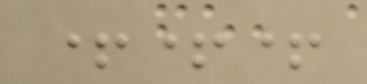+++
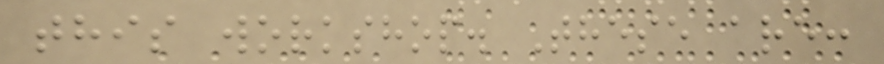this workshop. These are:
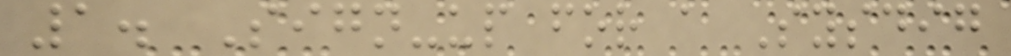1. Sign-up for a Sysdig
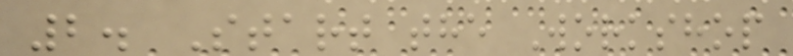2. Start the Workshop
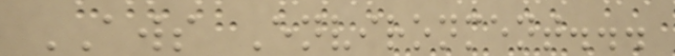AWS Environment...
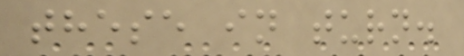these in turn.
